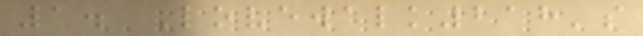1. Lovewalk218's
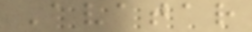Avatar
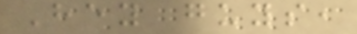Hey guys,
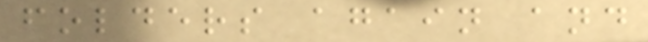folders again and
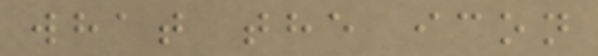what the icon
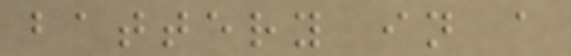battery in a
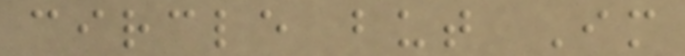circle but Im
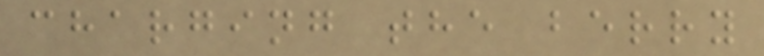charging the berry
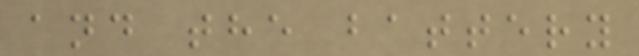and the battery
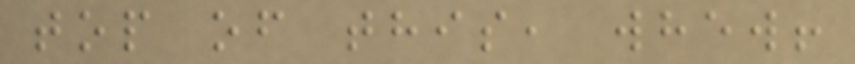top of this, whew!
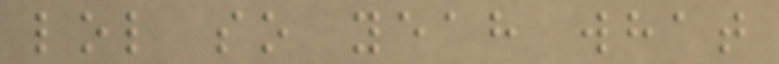lol so yeah what
